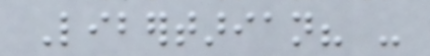Libertarian? -
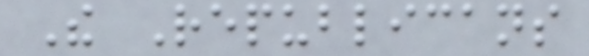The Republicans
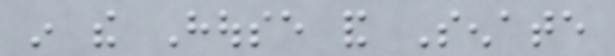in the House and Senate
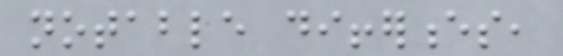notable differences,
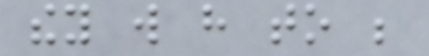they will have to be
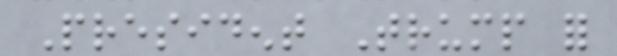President Trump for
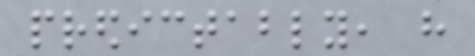predictably, have
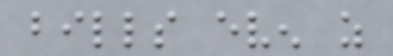bills even as
